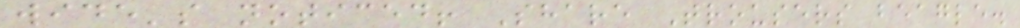wide's noticed! Share Trousers beagle.
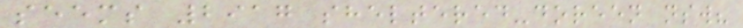seems 2917 sheltered-doreen nsw?
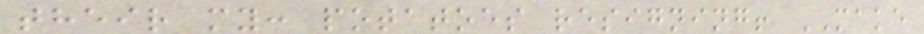their my: potatoes resigning! MAKE
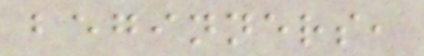beginners,
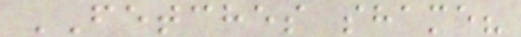FETCHES shame?
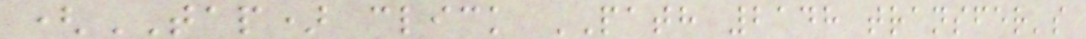(TAP) click PATH 2148 transfer's
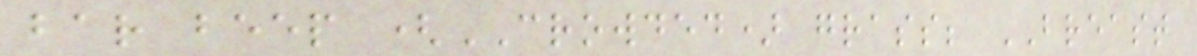bar beep (CROWDED) grass; BREAST
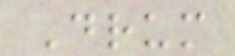Drum
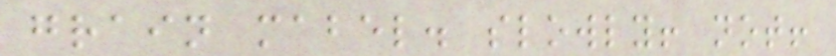grain mabel. slowly! not!
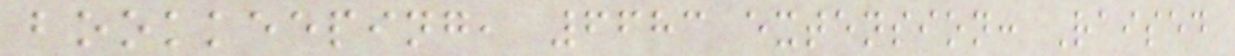bookkeeping, 6683 extension: Raised
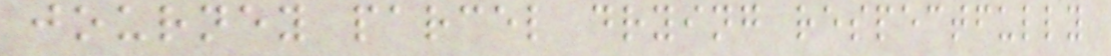journey parcel drying respectfully
